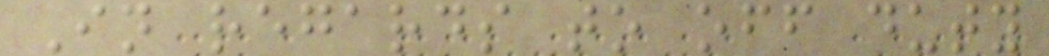In regards to off duty
